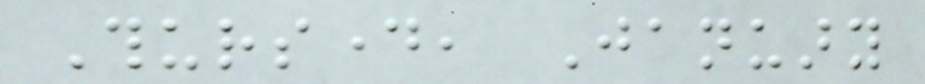Thursday, January
